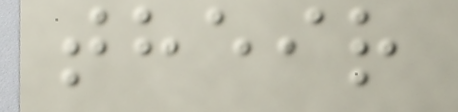their
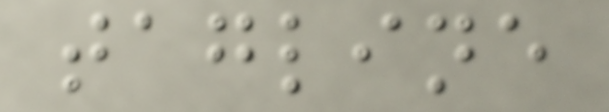tagline
